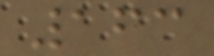163
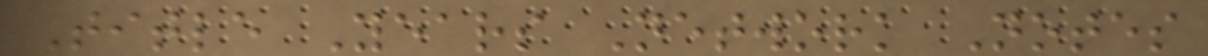Title Years Network Notes
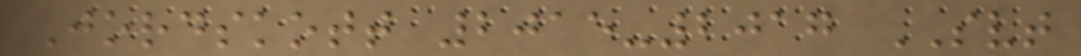Jordskott 2015-2017 SVT
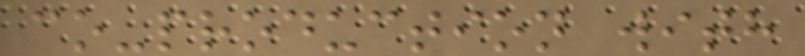co-production with
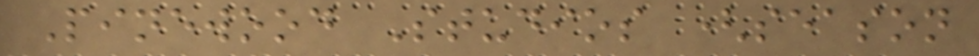Pinewood Studios (season
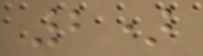2)
